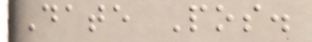Date Pos.
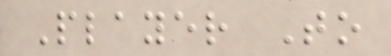Player To
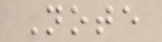Note
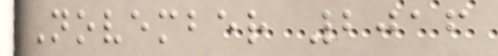November 2016
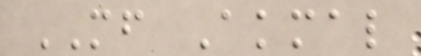MF Akmal
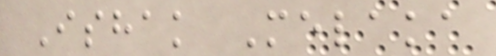Ishak Melaka
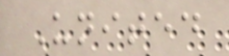United
